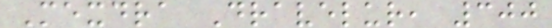Mexdra Dravelur, 300
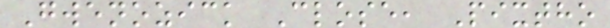Gwenozick Close, Pixtho
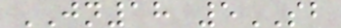JN18 5SB
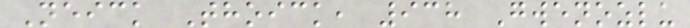Neick Thoick, 938 Gwenozlu
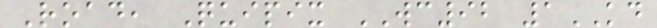Road, Quipix WC92 1KD
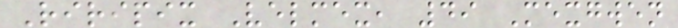Riripix Velmex, 49 Mexgwen
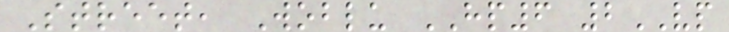Street, Woblu HP6 2VP
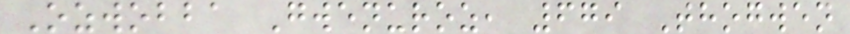Ozwobba Gwenuroz, 679 Thogwen
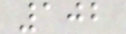102
